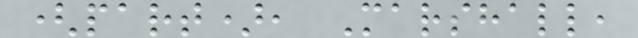(part), Marshall,
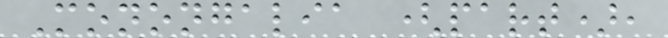Monongalia (part),
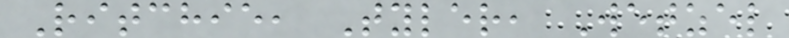Ritchie, Tyler, Wetzel
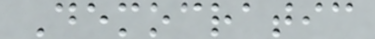Democratic
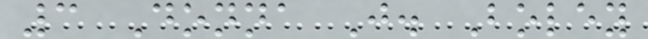3 Donna J. Boley
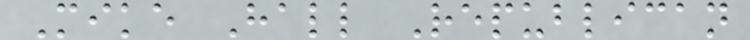Mike Hall Republican
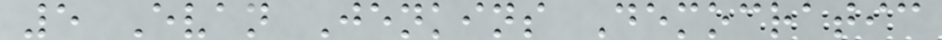5 Evan Jenkins Democratic
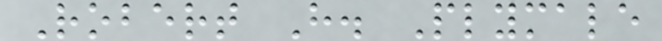Robert H. Plymale
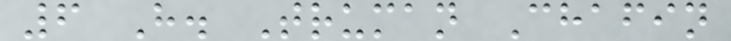6 H. Truman Chafin
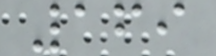169
